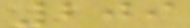209
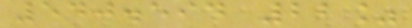540.594 22%
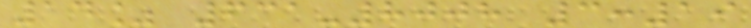14% 631-8008 3:19
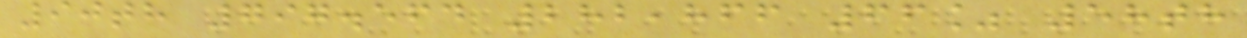90th 797.564 282,866 66% 58th
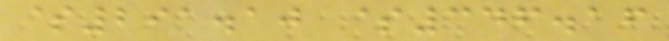$291.10 $346.16
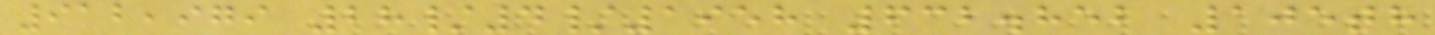912,979 28/4/1958 632.852 105th
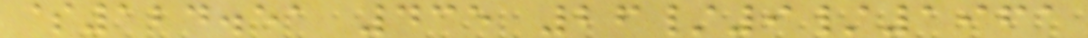$124.51 435 26/9/1961
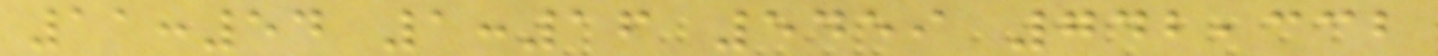11:54 1:16 5459 742,332
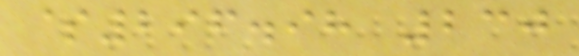$296.98 230
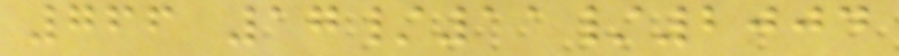766 17/11/2004
